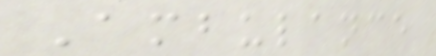Ambulance
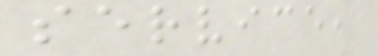service,
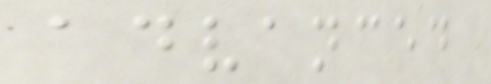advanced
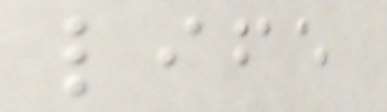life
